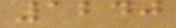1240
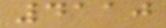4110
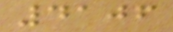4106
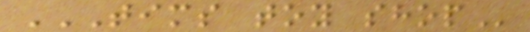TIMS TOY SHOP
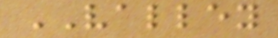VALLEY
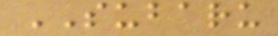SUBARU
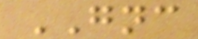GNC
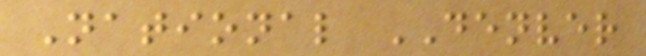National DENVER
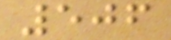506
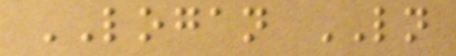LOGAN LN
